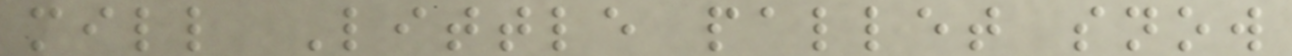mill Little pallet snow
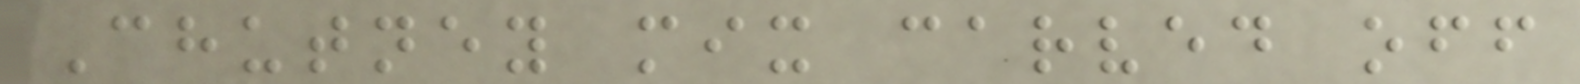Chutney mix carved off
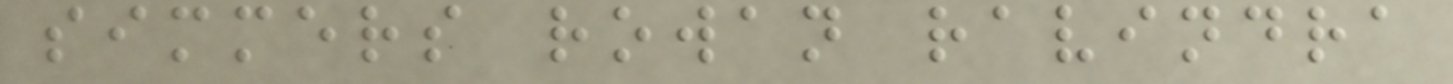simmers rowan ravindra
